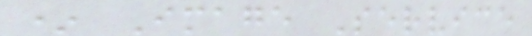* Image Service
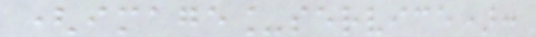(image_service):
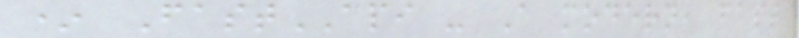* FastAPI - A modern, fast
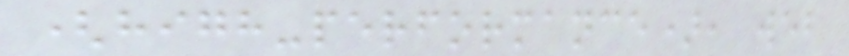(high-performance), web
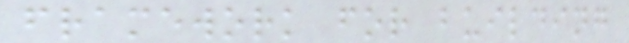framework for building
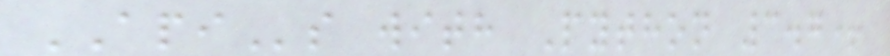APIs with Python 3.7+
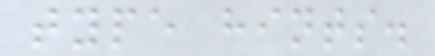type hints.
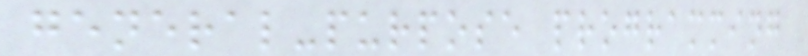general-purpose programming
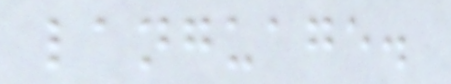language.
